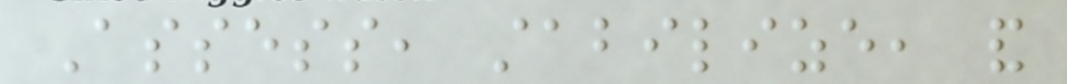Assess, stabilize, and
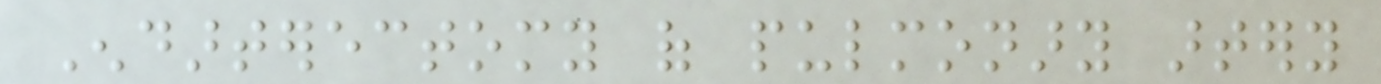Endarterectomy of pulmonary artery
